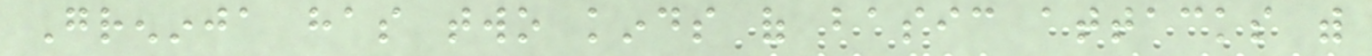Greninja has two kinds of basic attacks with
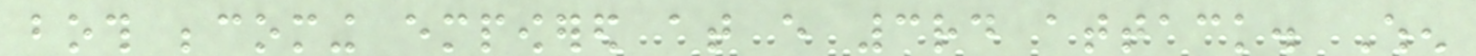both becoming empowered at every 3rd attack. When
